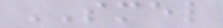SMEL
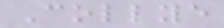Collye
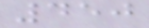450
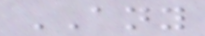ANY
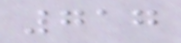717
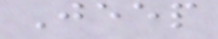Jeep
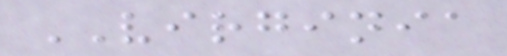VIRGINIA
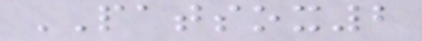PATSOX2
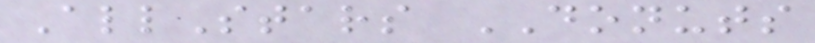AllStars DONUTS
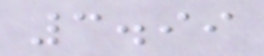3.99
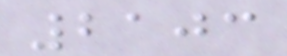2103
